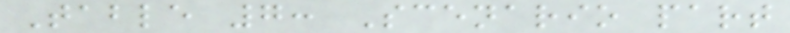Table 7: Scenario part
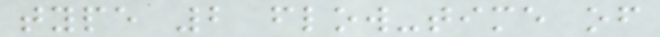type 2 flow-time of
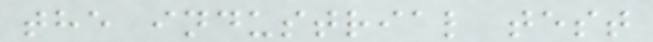the industrial test
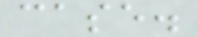case.
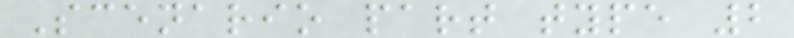Scenario part type 2
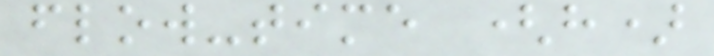flow-time (h)
